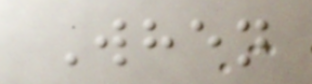When
